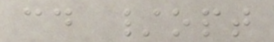cd /opt
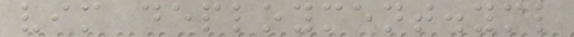vim deployment.yml
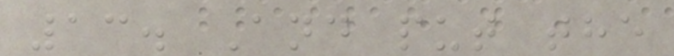13. And put the
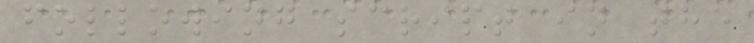following script in the
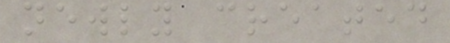newly created
